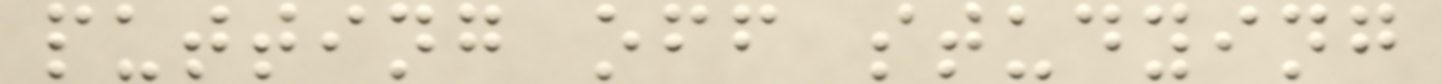putting off studying
